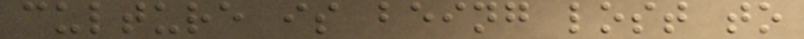culture is being lost to
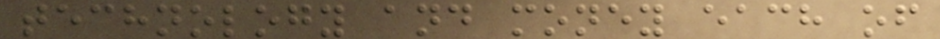technology and money each of
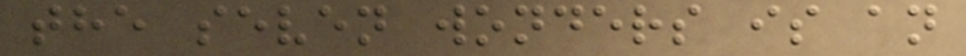the seven wonders is an
